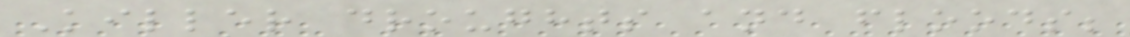Killer droughts and floods;
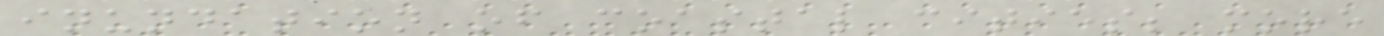inundation of coastal cities; more
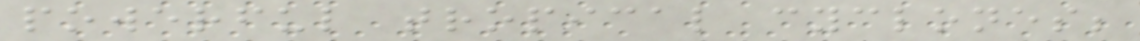powerful tropical cyclones;
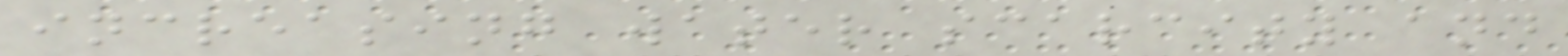increasing water scarcity and
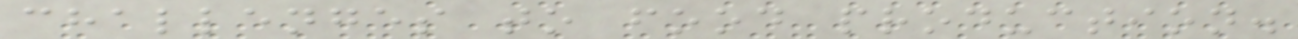challenges to food production.
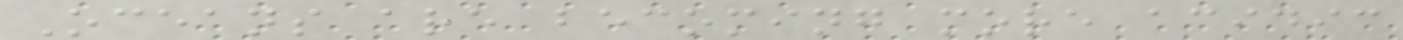Oceans are becoming more acidic
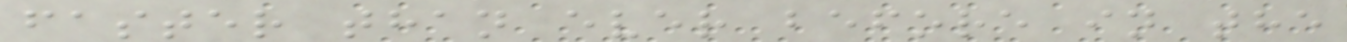faster than ever before in the
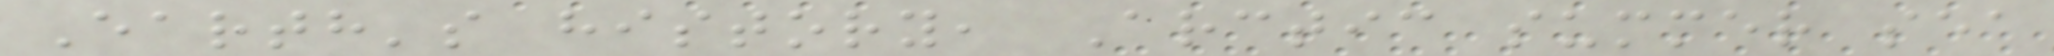Earth's history, Arctic summer sea
